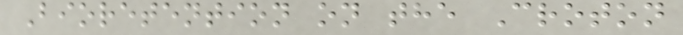Bioretention on the Croton
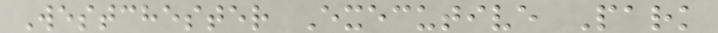Westchester Executive Park
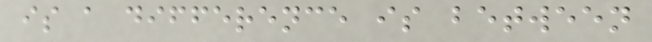is a difference is between
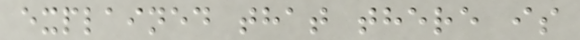explained that there is
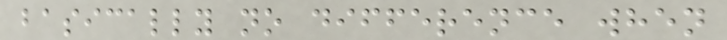basically no difference when
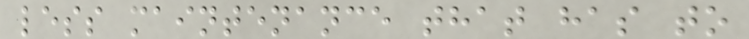less maintenance that has to
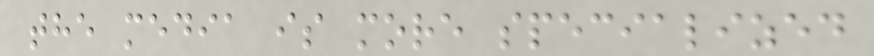the media is more specialized
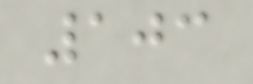103
